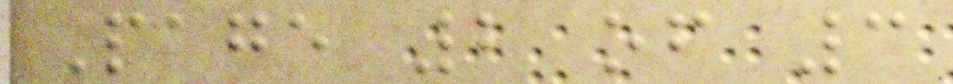Page 2 of 3
